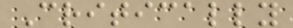Critically
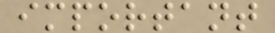important
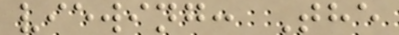viewing: The
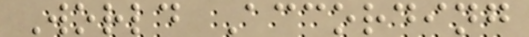World According
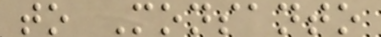to Monsanto
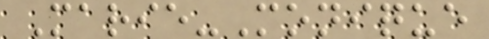Marie-Monique
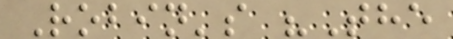Robin's "The
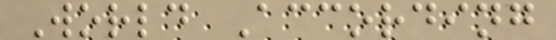World According
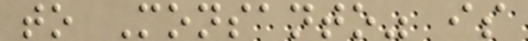to Monsanto" is
